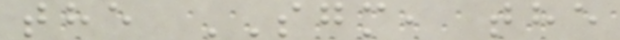the SGM, the
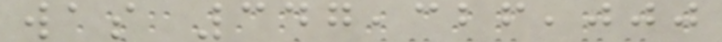was 347,326,000
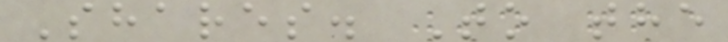Shares. To the
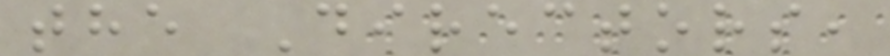the Directors,
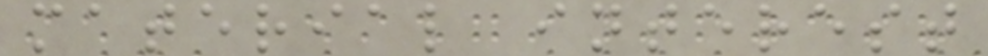material interest
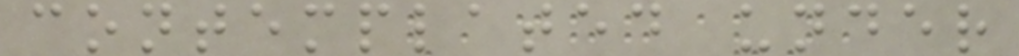contemplated under
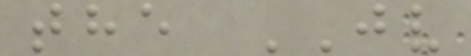the JV
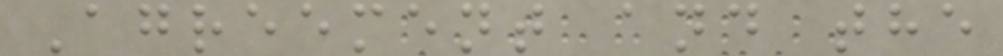Agreement and the
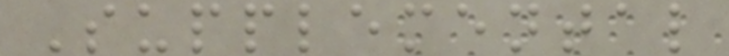Supplemental
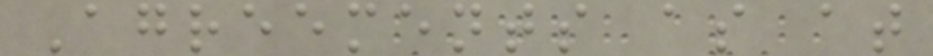Agreements as at
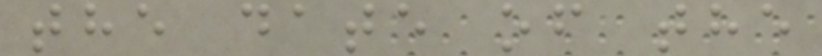the date of the
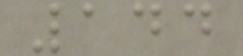144
